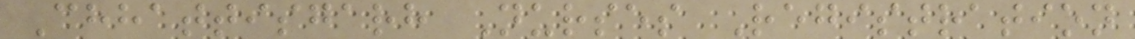Chhattisgarh Nurses Registration
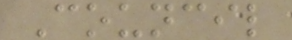Council
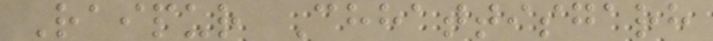Raipur Chhattisgarh
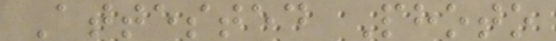Attested Photo
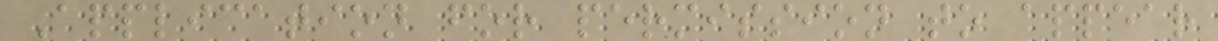Application for permission to appear
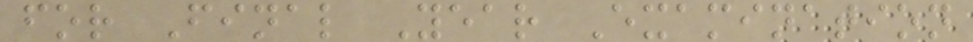for Final Year Examination
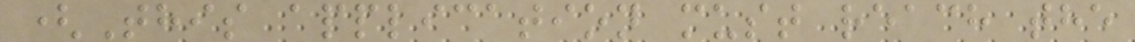(This application must reach the
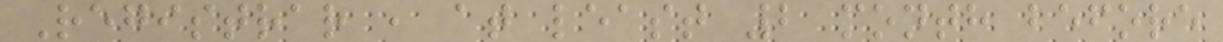Registrar , at least 2 month before
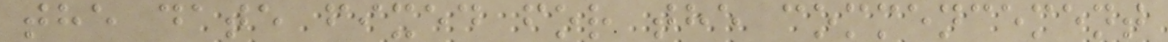the date fixed for the commencement
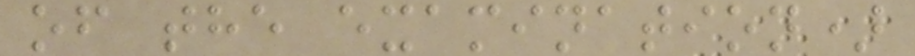of the examination)
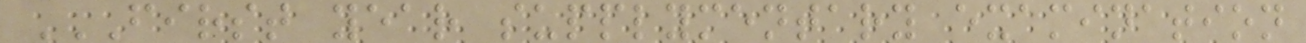FIRST YEAR SUPPLYMENTARY EXAMINATION
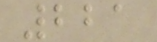221
